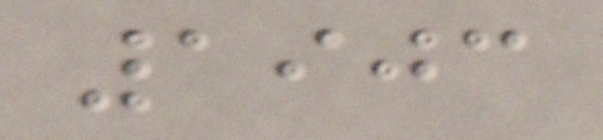1903
